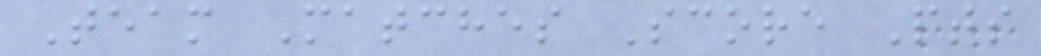Team Matches Score Pts
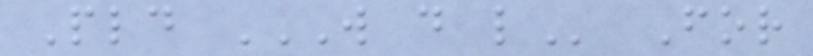Pld W D L For
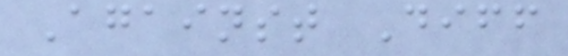Against Diff
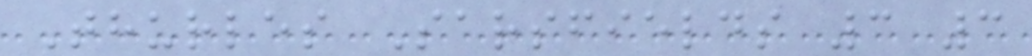Thurles Sarsfields 3 3
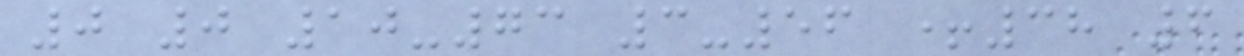0 0 10-73 3-56 +38 6
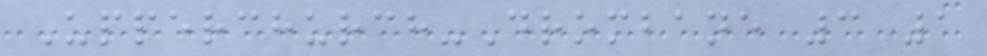Upperchurch-Drombane 3 1
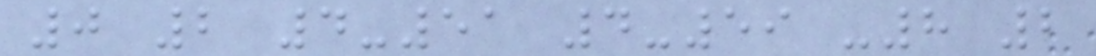0 2 4-51 4-59 -8 2
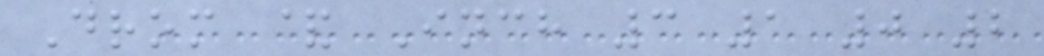Drom & Inch 3 1 0 2
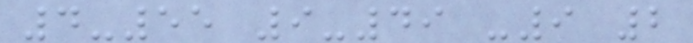4-55 9-49 -9 2
